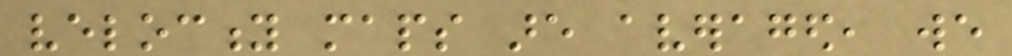velocity maps are averaged, we
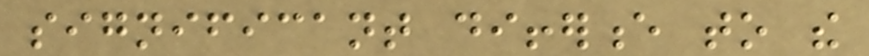significant difference to the
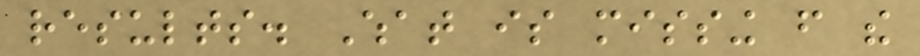results. What is missing from the
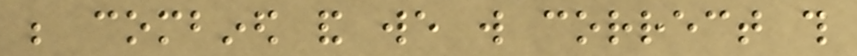be combined and we will correct this
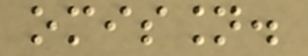omission.
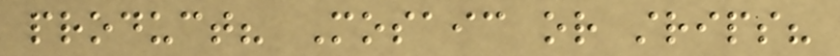product? Mosaic or strips?
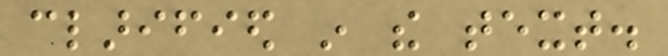clarified in the text.
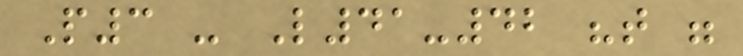P3 - L41-42 "that were
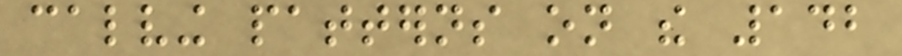calving patterns on the 142
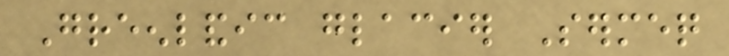Greenlandic glacier Sermeq
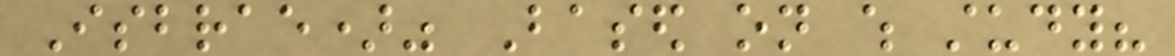Isbrae)" Based on which study?
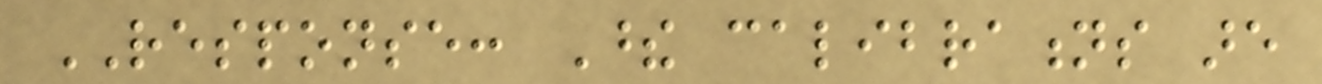RESPONSE: These calibrations are
